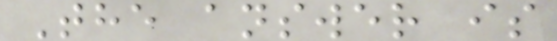The answer is
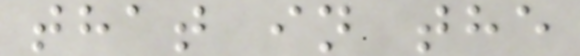that in the
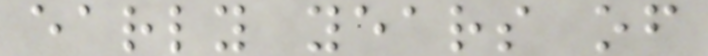early years of
